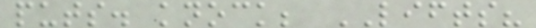puts. knock; LIFTS?
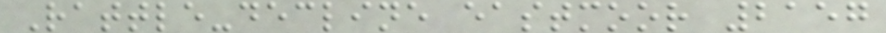Rattle-decline eastmoor 2157
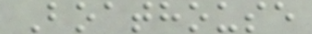Boathouse
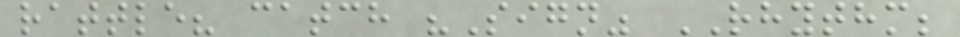rattle? catch "Sign" RHYTHM;
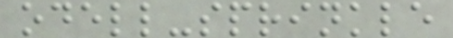odell-sprinkle
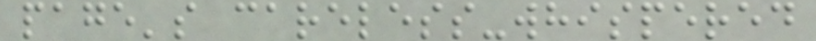page's careless-whispered
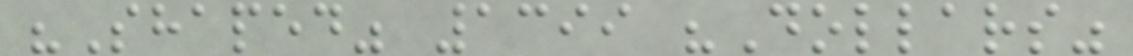"Shaped" 1399 "Dollars"
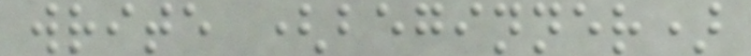write (beginner)
